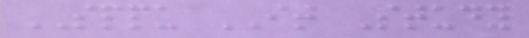SPPU IT Study
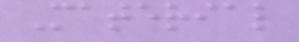Material
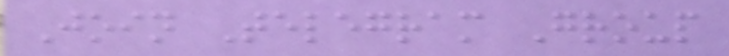Join Telegram Group
